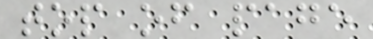top of page
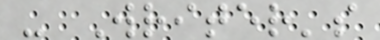- Writer's
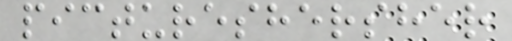pictureshersher
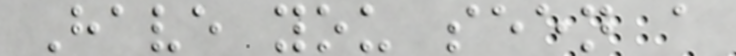Have you seen a
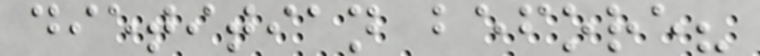dietitian before?
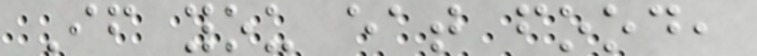If you eat food,
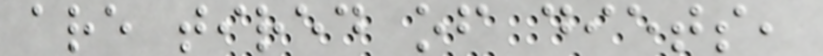are tired of diets,
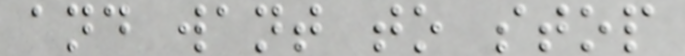and want to stop
